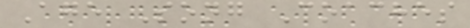Age Song Coaches
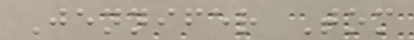Jennifer Tom
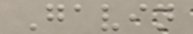Gavin
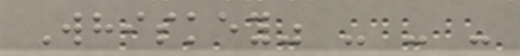Whiskey" - - -
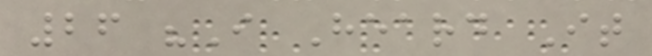26 "I Heard It
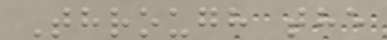Through the
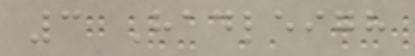3 Hadleigh
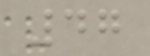47
